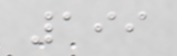199
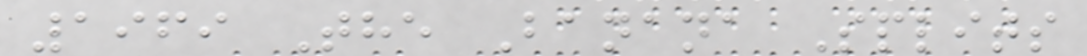1969 The Banana Splits
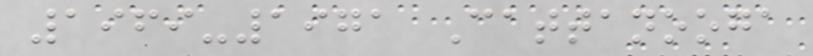1969-1971 Cattanooga
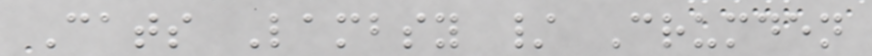Cats Lambsy / Crumden
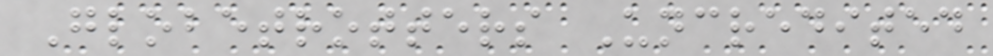Globetrotters Uncredited
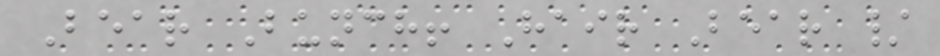Bear Bunch! Hair Bear /
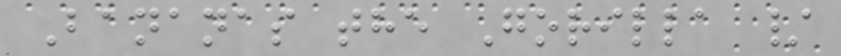Bananas the Gorilla /
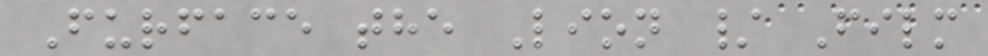Furface the Lion / Film
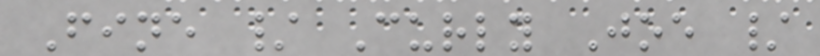Fine / Curly Joe /
